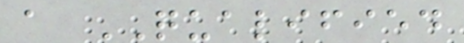a QUALIFIED
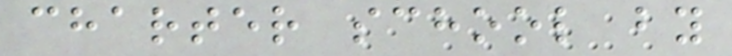charter school by
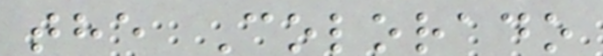the Colorado
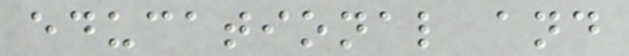educational and
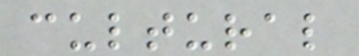cultural
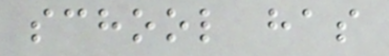school has
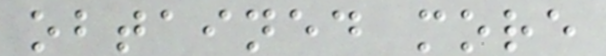obtained more
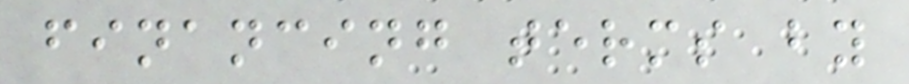financing terms by
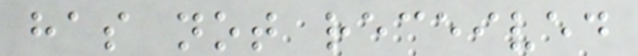has not received
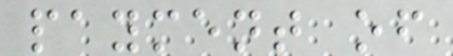payment of
